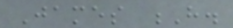James H.
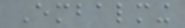Embalming
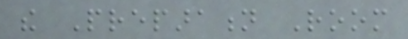the Preparation Room
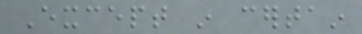Except in certain
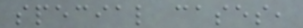special cases,
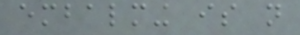embalming is not
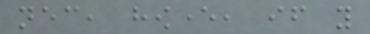necessary, however, if you
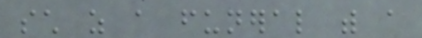such as a funeral with a
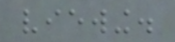viewing.
